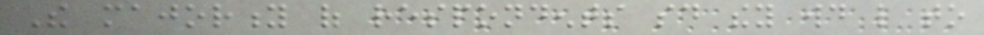The majority of respondents said they would like to
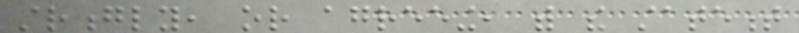strongly, or agreeing, with the statement
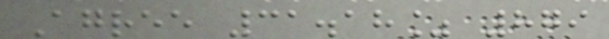Agree 31.18% 879
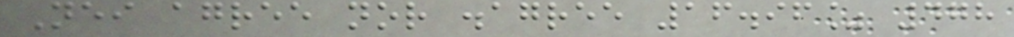Neither agree nor disagree 16.96% 478
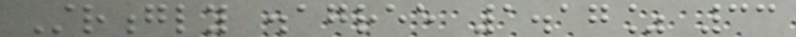Strongly disagree 1.17% 33
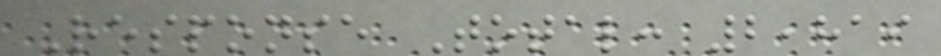Response Total: 2,819
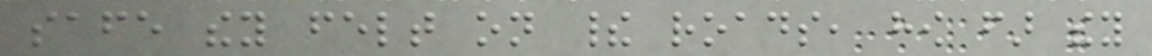safe they felt on their roads, how far they
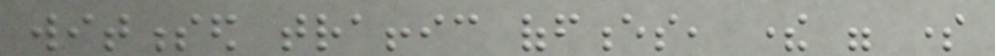witnessed traffic offences, there were some
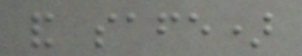and safe)
